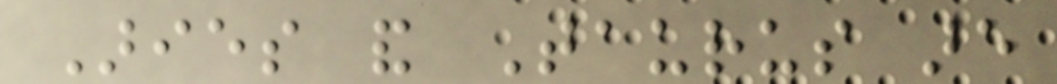Aries and Taurus are
